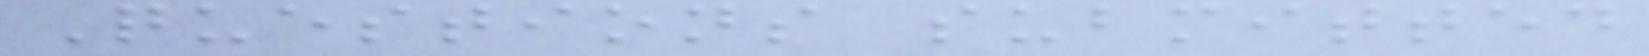Questions submitted
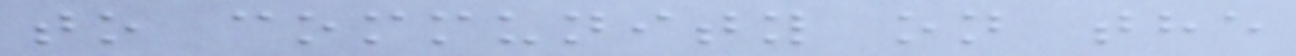to community on the
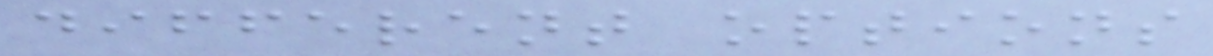different options
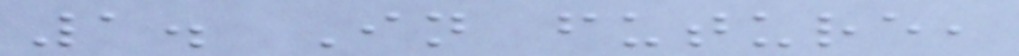1. In future,
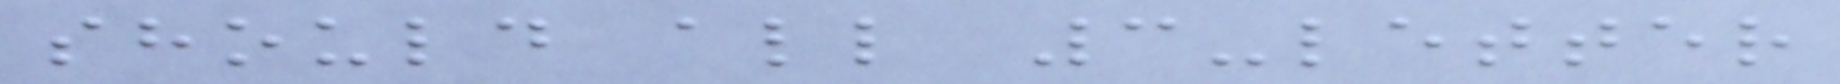should all 3-letter
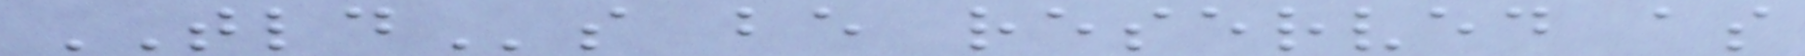TLDs be reserved as
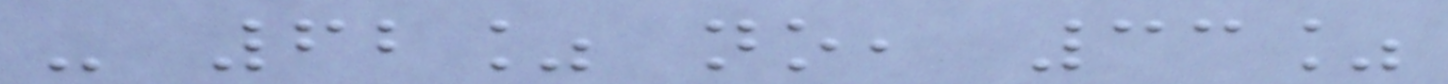- 62% no, 33%
